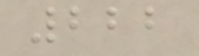222
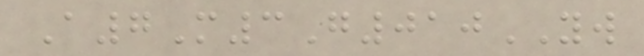A7M3G010YW
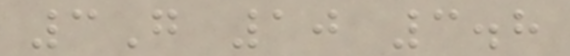3G 10 3.8
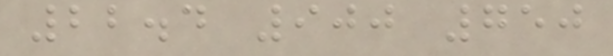22.4 900 750
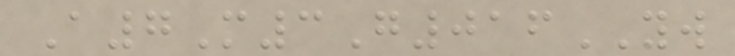A7M3G016YW
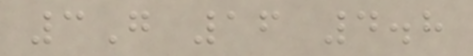3G 16 4.8
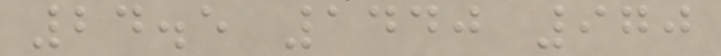24.5 1440 970
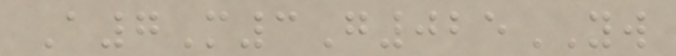A7M3G025YW
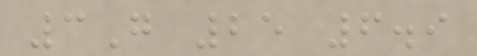3G 25 6.9
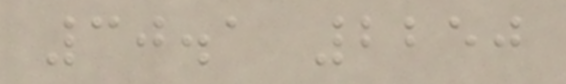30.1 2250
